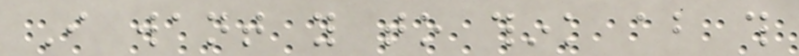I want you to think about this
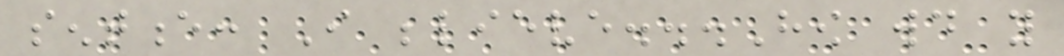sentence: I believe...How would you
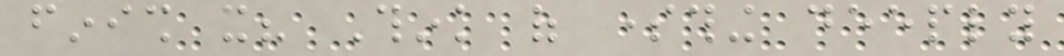finish it? Think of something deeply
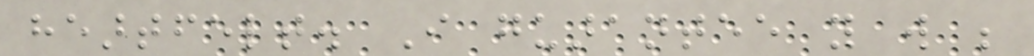heartfelt. I guarantee you will be
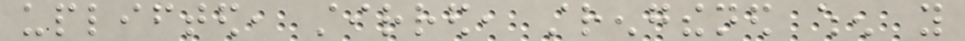uplifted, stirred, strengthened when you
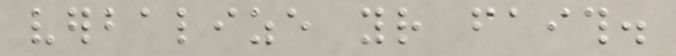verbalize your faith.
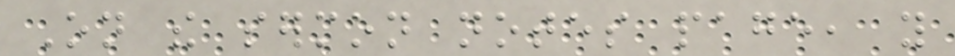On the sermon notes page, you
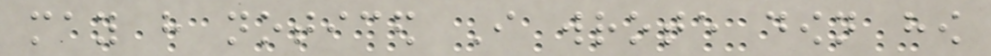may have noticed I wrote down how
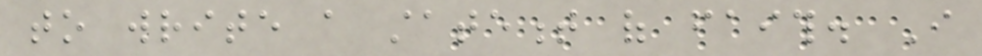to write a statement of faith. I
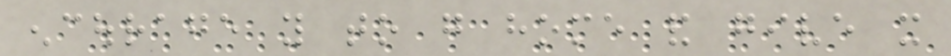encourage you to go home and give it
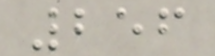256
